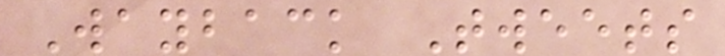Wayback Tweets
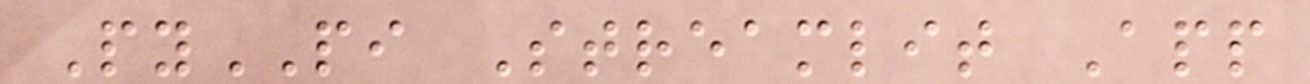PyPI Streamlit App
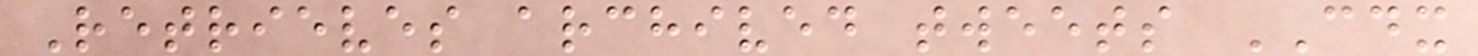Retrieves archived tweets CDX
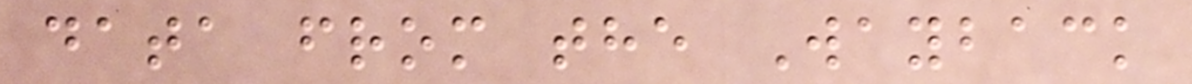data from the Wayback
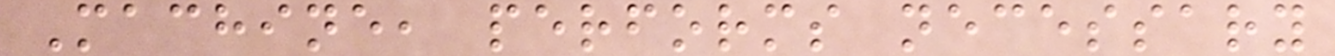Machine, performs necessary
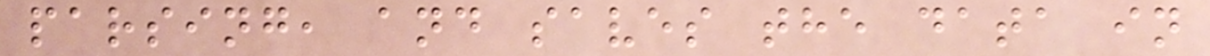parsing, and saves the data in
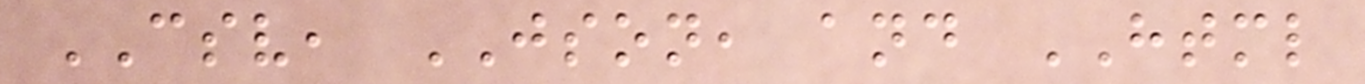CSV, JSON, and HTML
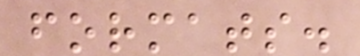formats.
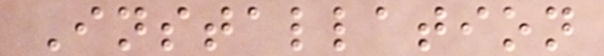Installation
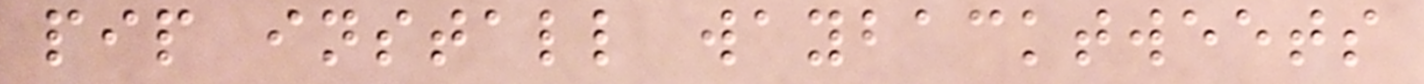pip install waybacktweets
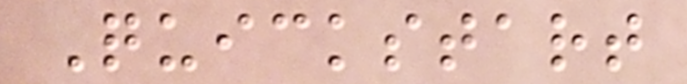Quickstart
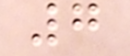7
